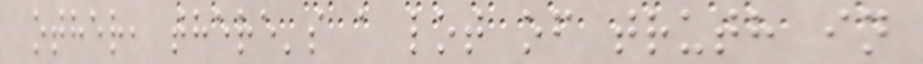other, there's a lot of truth in
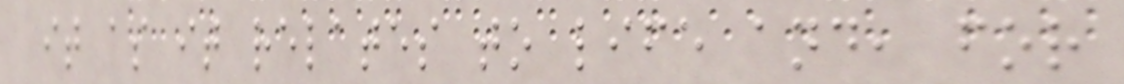it as it relates to life and, for
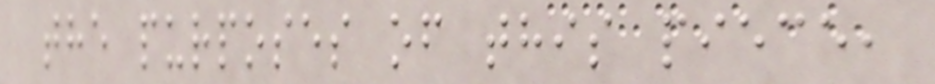the purposes of this piece,
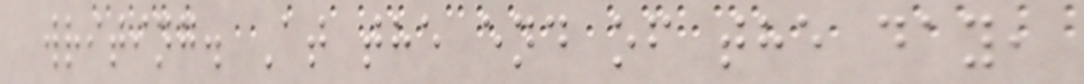writing. At the end of the day,
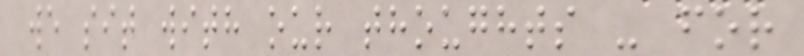we sit with our thoughts - for
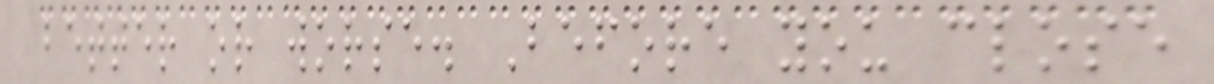better or worse. Before you close
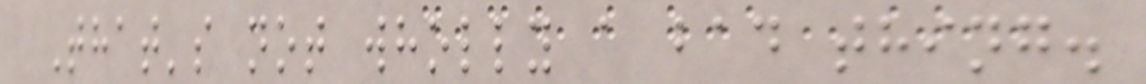That's not wholly a bad thing.
